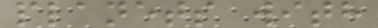planets with
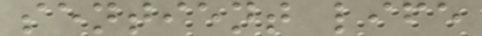sentient life
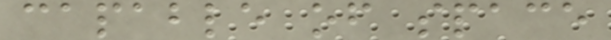capable of space
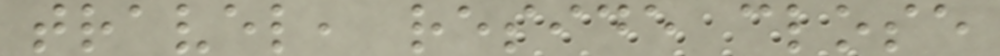travel, reside close
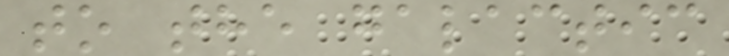to the galactic
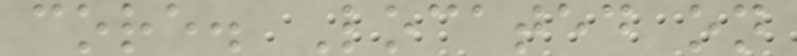core. Located on
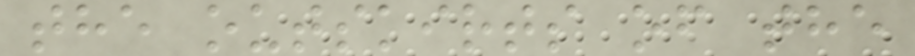the outskirts of the
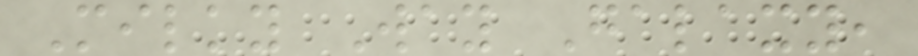Milky Way Galaxy,
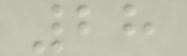28
